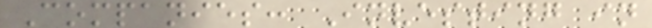Companies: Investing in
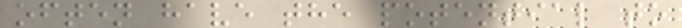often have the potential to
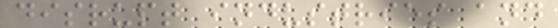disrupt industries and
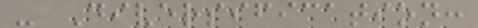- Diversification:
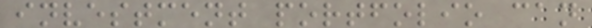investment portfolio can
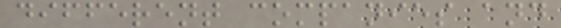different companies and
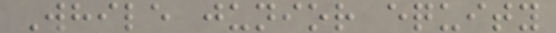While junior equity
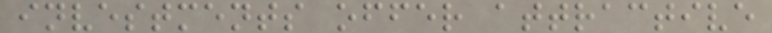investments offer attractive
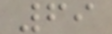69
